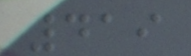419
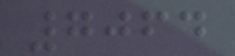7064
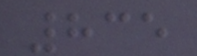835
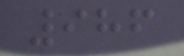986
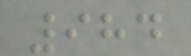984
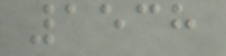1538
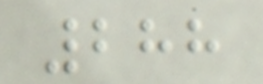288
